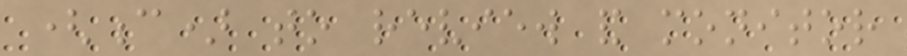(c) to review and monitor
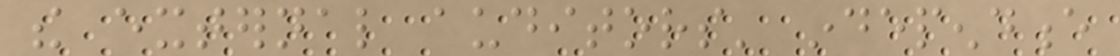the external auditors' independence
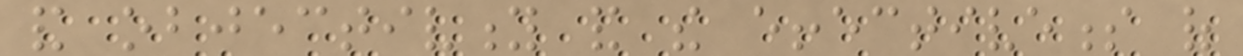and objectivity and the effectiveness of
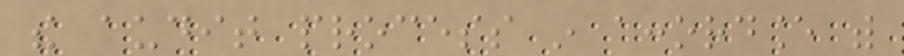the audit process in accordance with
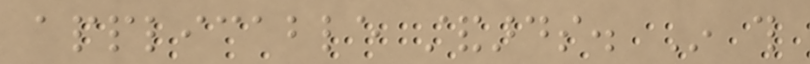applicable standards. In this
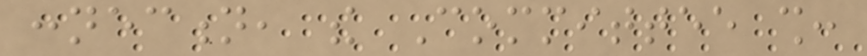connection, the Committee shall:
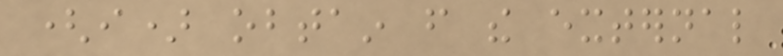(i) obtain from the external
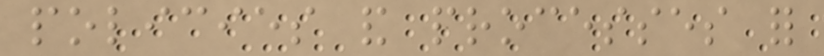policies and processes for
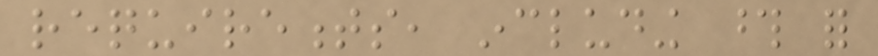requirements, including those for
